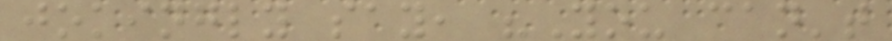jokingly say, "You can't
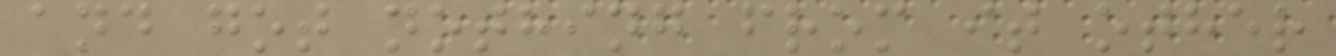and got nothing from it other
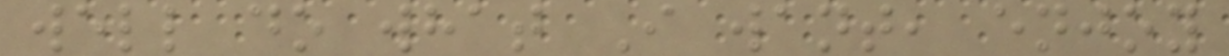well do what I want, enjoy
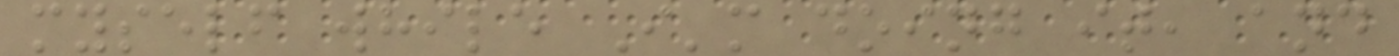myself while I'm doing it, and
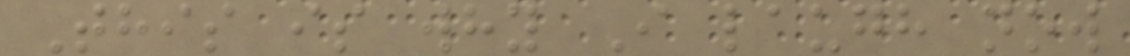This is why I laugh now
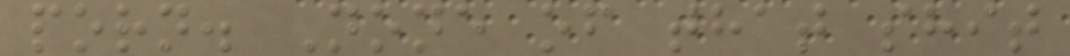porn. None of that shit
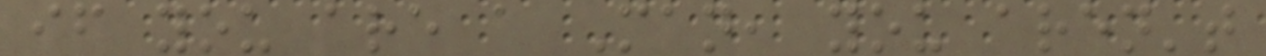if you are a Man, you aren't
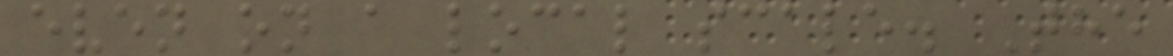even on a local scale. The
